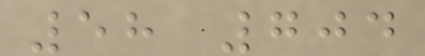58 704
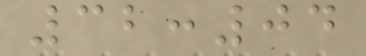32:04
